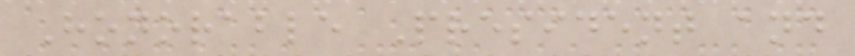Honorable President and
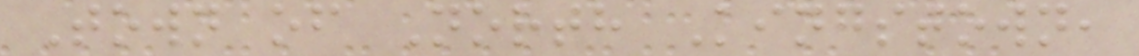Town of North Kingstown,
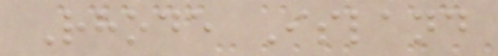Rhode Island
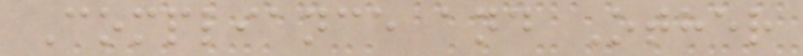Compliance and Other
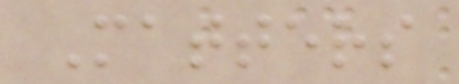Matters
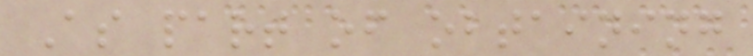As part of obtaining
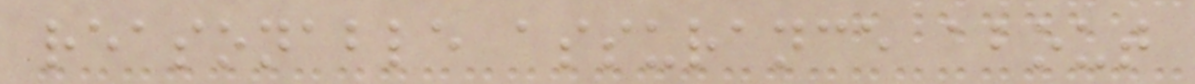reasonable assurance about
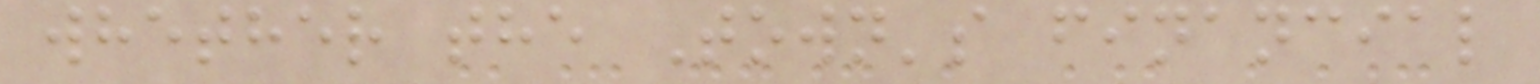whether the Town's financial
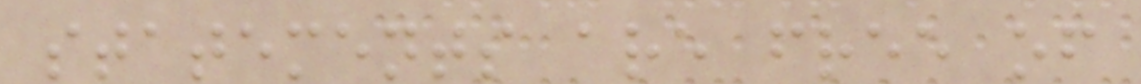statements are free of
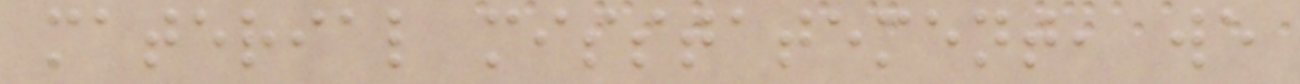material misstatement, we
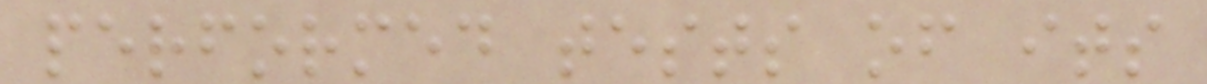performed tests of its
